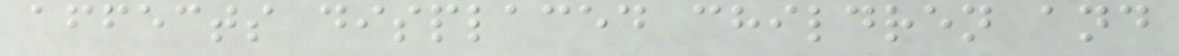affects displaced children and
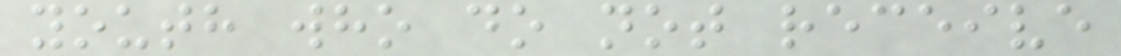youth who do not receive
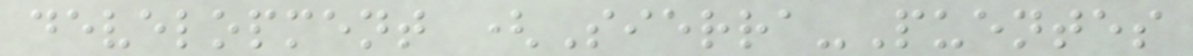development (Sierra-Puentes
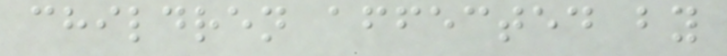children affected by
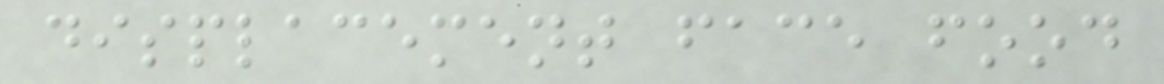displacement face food
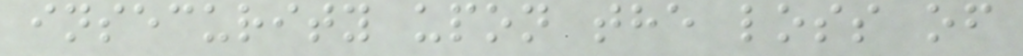insecurity upon the loss of
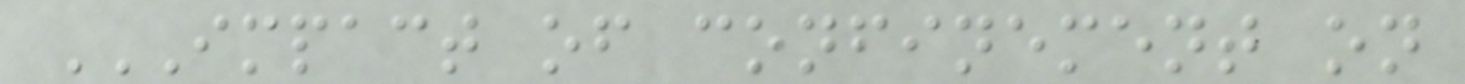IMPACT OF CONFINEMENT ON
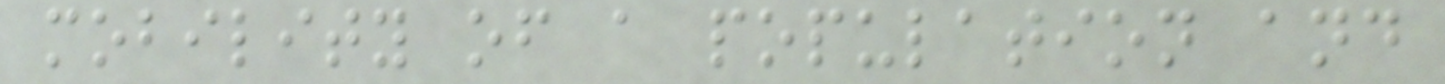mobility of a population and
